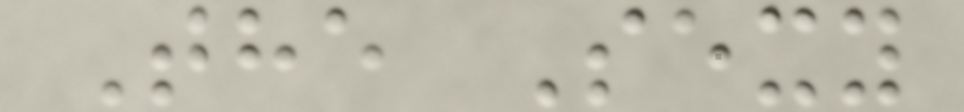The Sexy
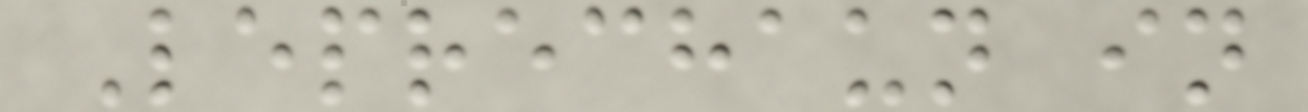Leprechaun in
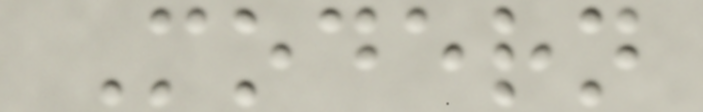Modern
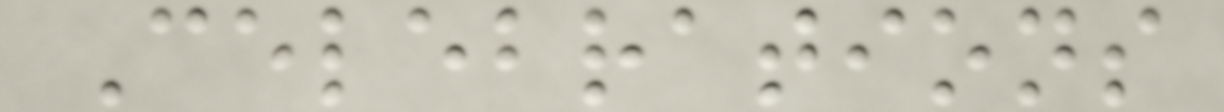Celebrations
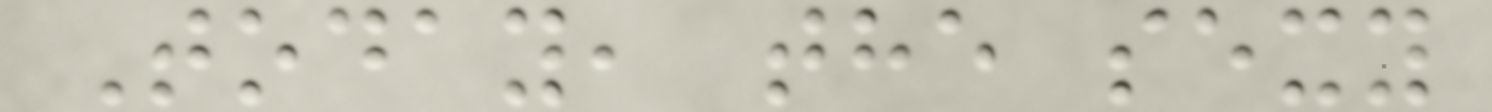Today, the sexy
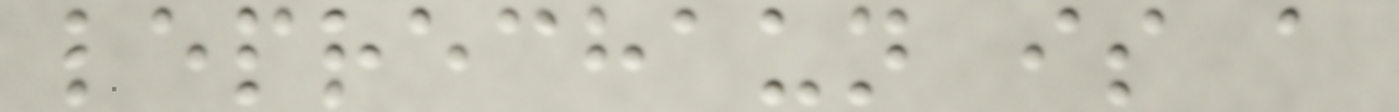leprechaun is a
